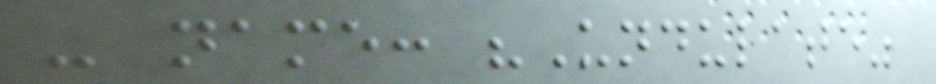- name: "Undulate"
